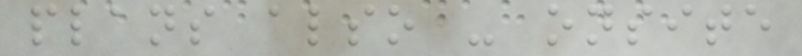plans also - onsite
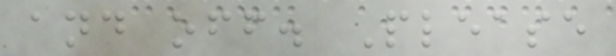and off. Please
